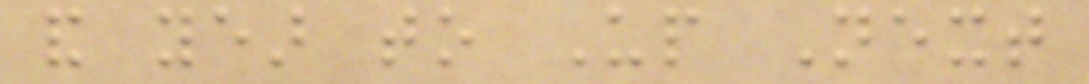and year to Up Next
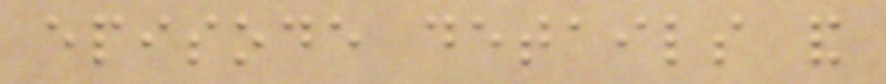episode details and
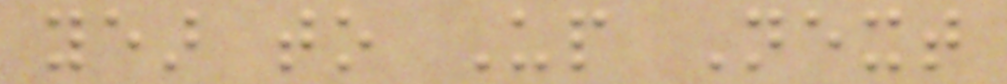year to Up Next
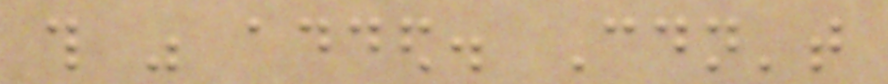this was added. Couldn't
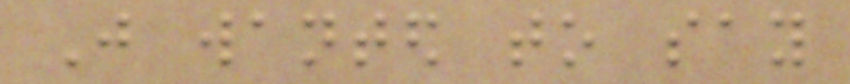Just wanted to say
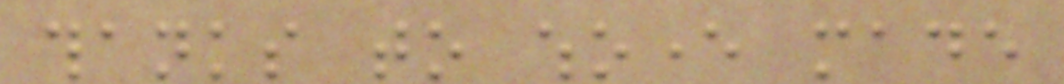thanks to whoever made
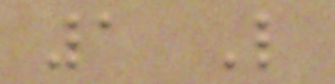1 Like
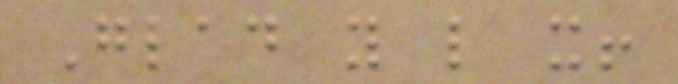Glad you like it!
